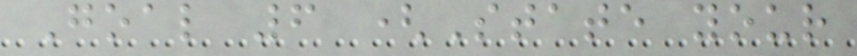Goal 6 (State your
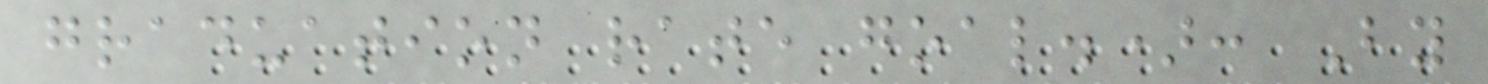graduation rate goal.): By
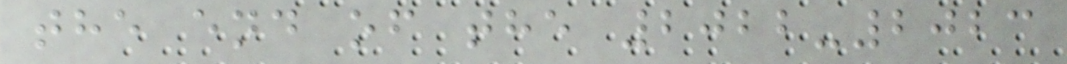the end of the 2022-2023
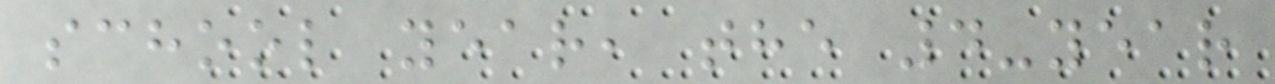school year, the 4-year
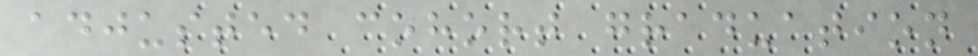adjusted cohort graduation
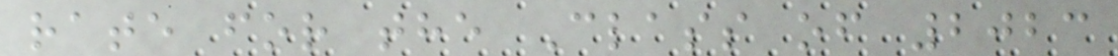rate for the Class of 2023
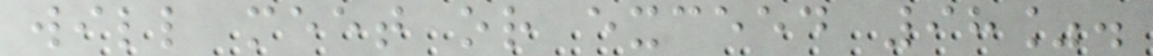will meet or exceed 98%.
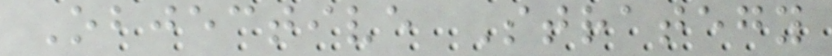Objective Strategy
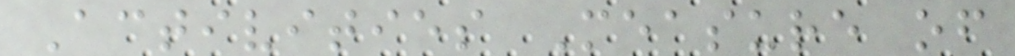Activities Measure of
